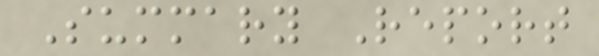Summary Report
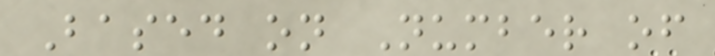Based on Number of
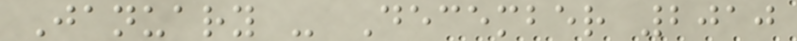January - December 2010
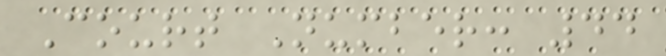Court Number: 44
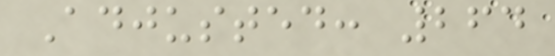Adjusted: 264
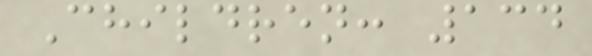Children: 134
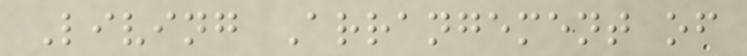Living Arrangement of
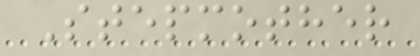Stepmother
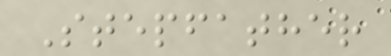Stepfather
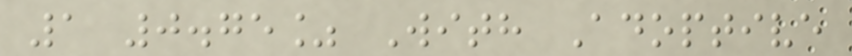1 0.75% With Adoptive
